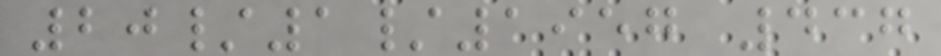20/1/1957 437
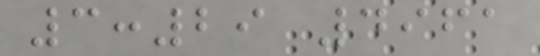3:29 4961
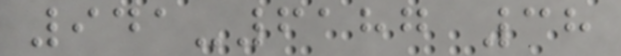941-6187 38
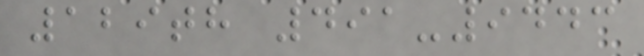129th 491-9443
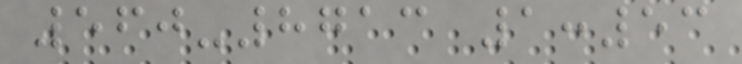560-8713 1:53
